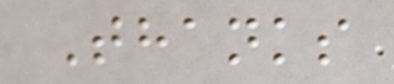Thanks
